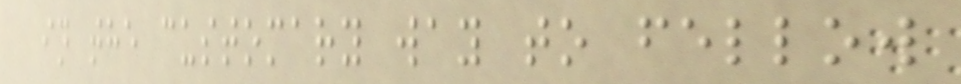in the customary way to fellow
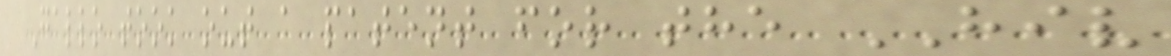Gallo took out a patent for the HIV
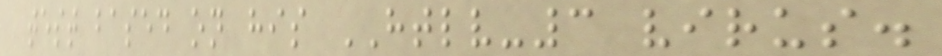test based on his HTLV-3 virus.
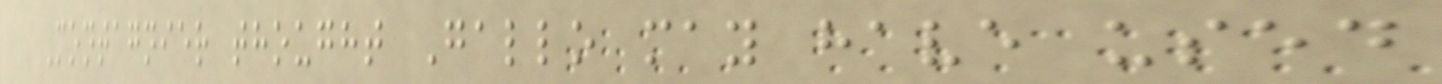Montagnier thought Gallo may have used
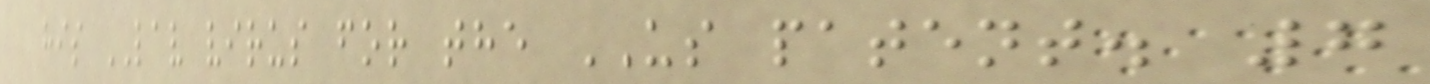his LAV virus for the US patent. 7
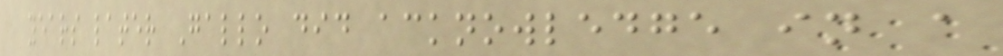years later Gallo did acknowledge in a
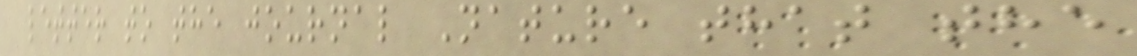letter to the journal Nature that the
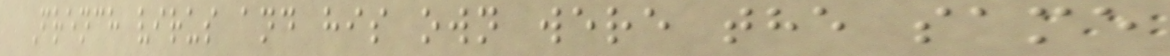French virus and his own were the same
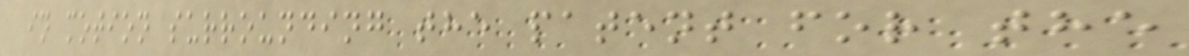in motion surrounding the patent for the
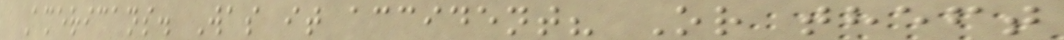Americans. Was it accident? Or theft
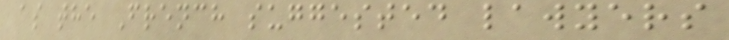as the French suggested lawyers
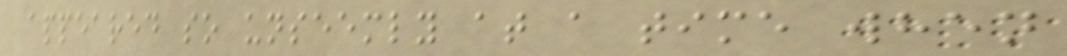appeared so unseemly at a time when
